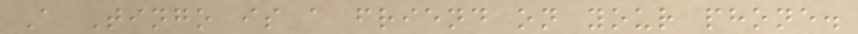A Tingo is a friend on your phone.
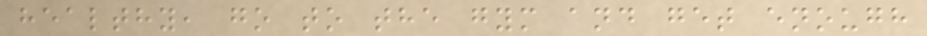healthy, go to the gym and get enough
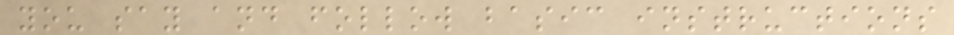you say and follow basic instructions
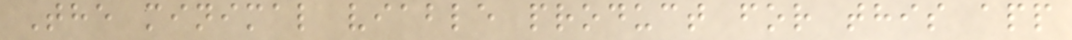The minimal viable product for this app
